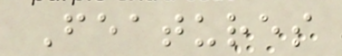Features
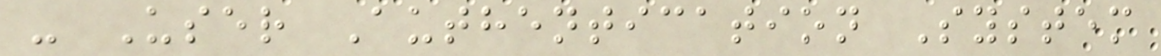- User Authentication System
